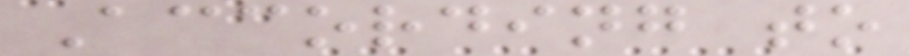According to
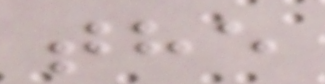the
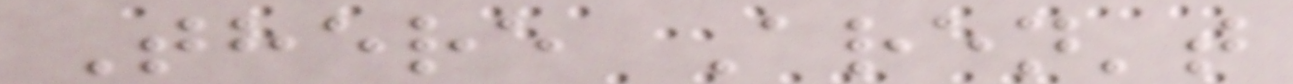There Aren't
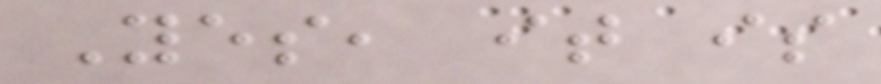Yes, it is
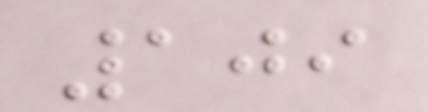109
